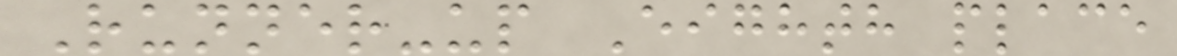Runner-up Eighth place
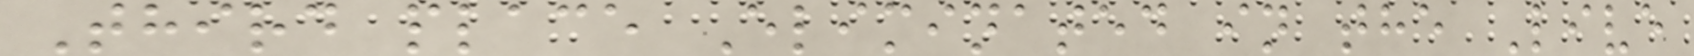Third place Eliminated in the Live
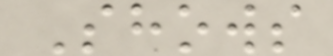Shows
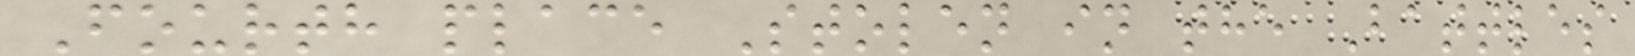Fourth place Stolen in the Battles
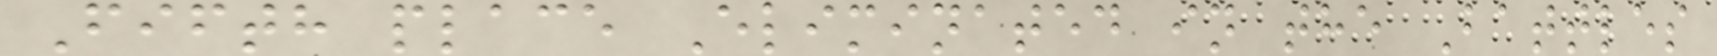Fifth place Eliminated in the Battles
